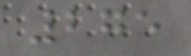275
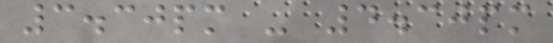3.30pm - 4.30pm
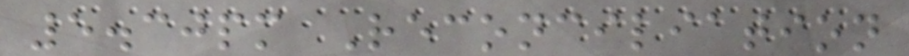5.30pm Reconciliation
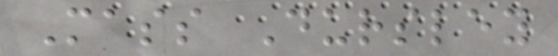Mass Dursley
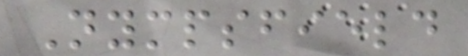Nympsfield
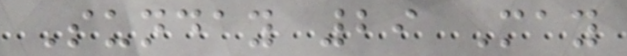Sunday 29 May
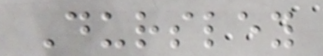Dursley
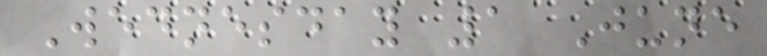Wednesday 1 June
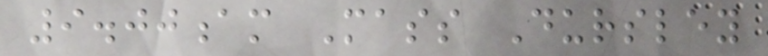9.00am Mass Dursley
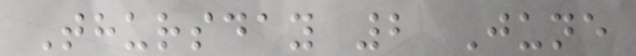Thursday 2 June
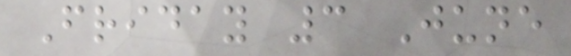Friday 3 June
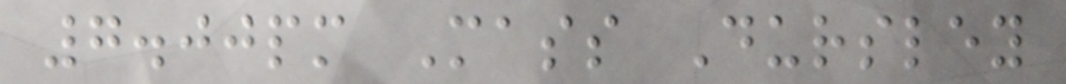7.00pm Mass Dursley
